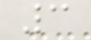3
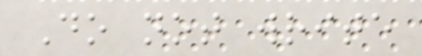Do not write
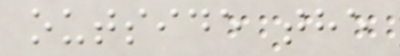outside the
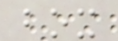box
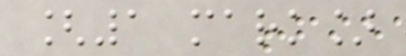[1 mark]
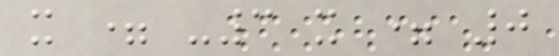x = -3 x = 0
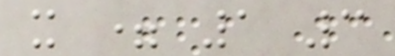x = 1 3
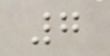7
